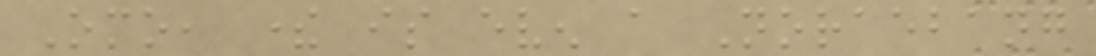Omo, there is even a Noraebang
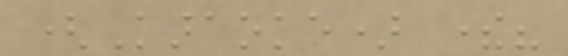(Karaoke) there?
